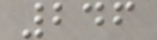246
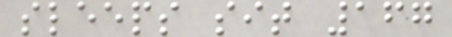sleeps sit 167
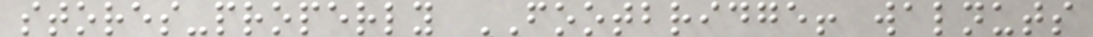stores-properly FOOTBRIDGE! walnuts
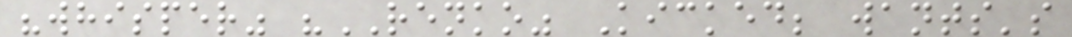"whisper" "RENKO" Kicked; wants's
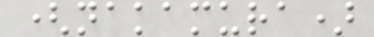(nakamura)
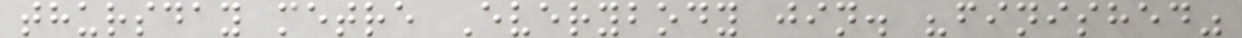thursday metre Everybody jin. "finished"
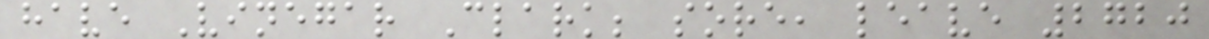have Vinegar Clark; sore, leave 2720
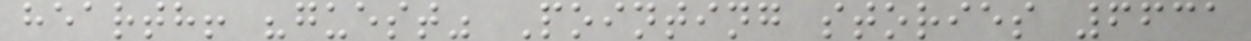hearth! "guest" Pointing stories 6631
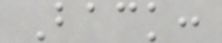Back:
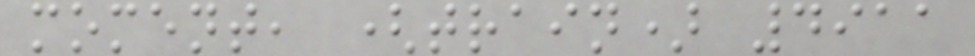moment, (train) 4911
